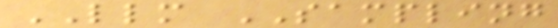LLM SAMPLING
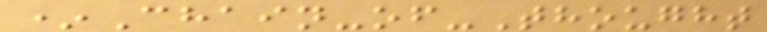*Chain-of-Thought
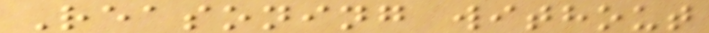Reasoning without
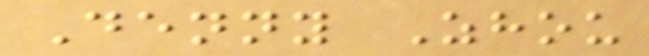Denny Zhou
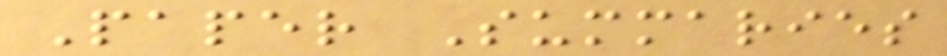Paper Summaries
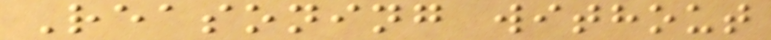Reasoning without
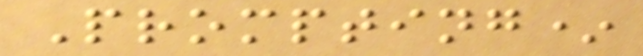Prompting*
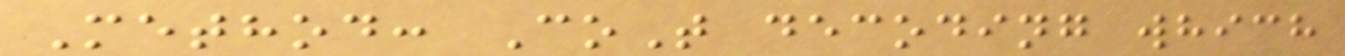Method: CoT decoding which
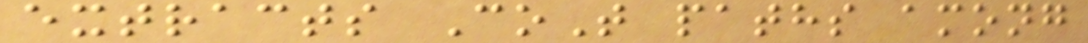extracts CoT paths among
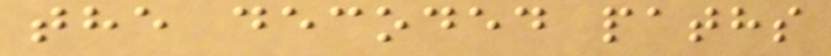the decoded paths
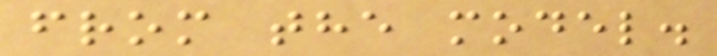from the model.
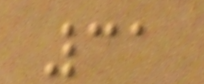31
